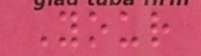Your
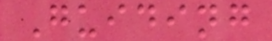Guiding
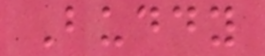Buddy
